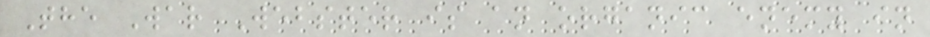The War Webster is an organic enemy in
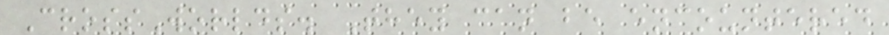CrossWorlds. They can be encountered
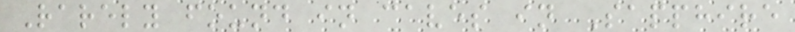Rarely found in caves in Sapphire
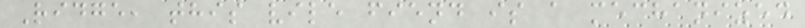Ridge, this vile fiend is a mechanized
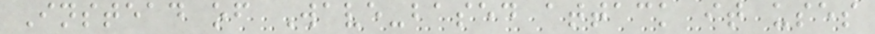Instead of Wave-based attack it uses
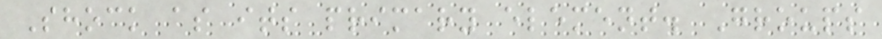Shock as its primary element. Groups
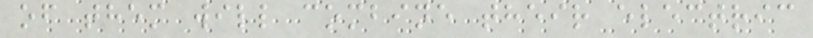of them will combine their electric
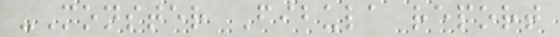-Monster Fibula report
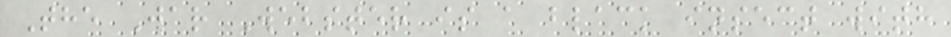The War Webster is a black insect with
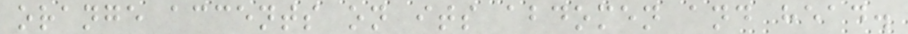orange accents on its abdomen and head.
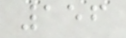156
